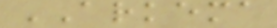ARKEMA
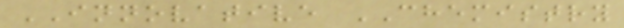INNOVATIVE CHEMISTRY
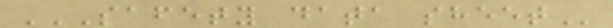SAFETY DATA SHEET
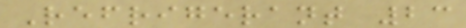Refrigerant 23
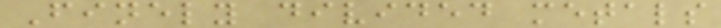Finely divided metals
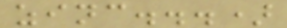zinc...)
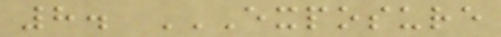8. EXPOSURE
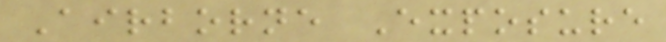Airborne Exposure
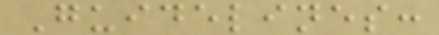Guidelines:
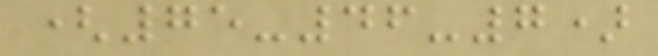(75-46-7)
